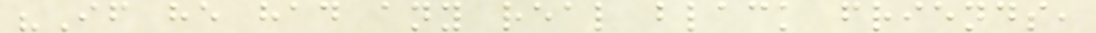"If he had any real black friends,
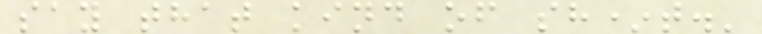say that kind of sh*t.'
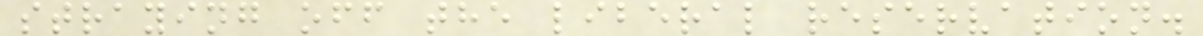straying off the liberal reservation.
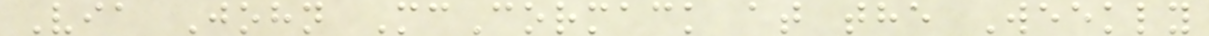Via John McCormack at the Weekly
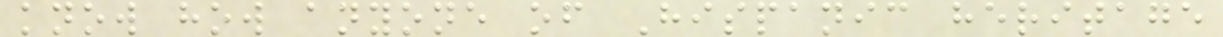know how anyone of Hispanic heritage
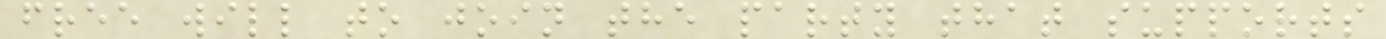free will to join the party that supports
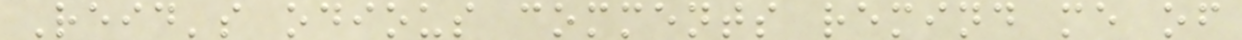Reid's odious comments remind me of
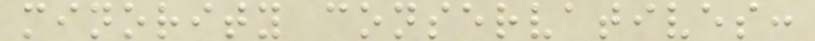minority conservatives:
